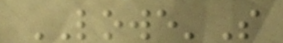LOWE'S
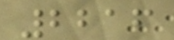2216
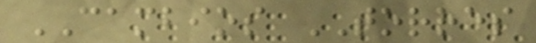CAMBIOS TORRES
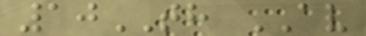10TH AV
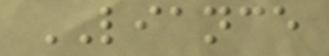LIANCE
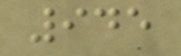945
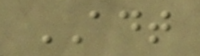ADT
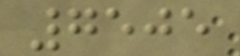7505
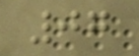07
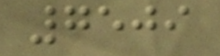7509
